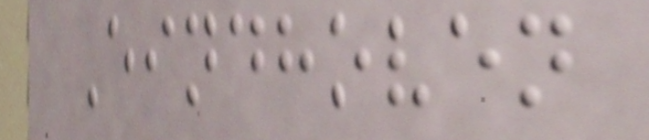Eindhoven
